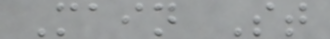Main St
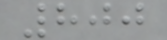800
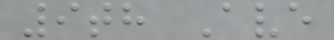9th Ave
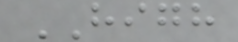HIGH
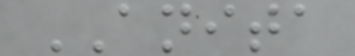ANITA
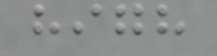high
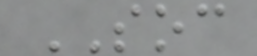SOC
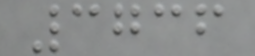3736
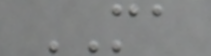MA
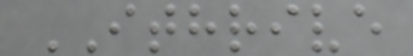ITHRIVE
